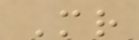Mr
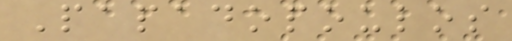Papadopoulos
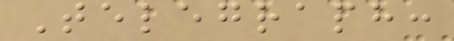Telegraph:
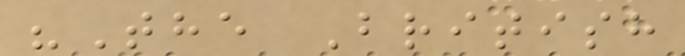"The British
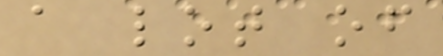a lot of
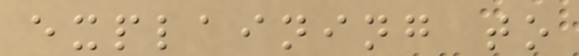explaining to
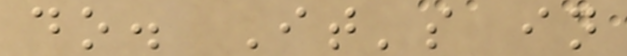do. It's in
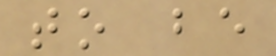to be
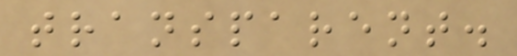transparent.
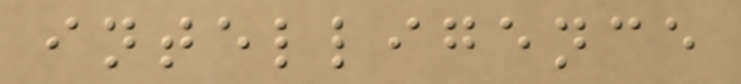intelligence
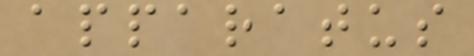apparatus
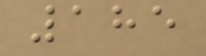185
